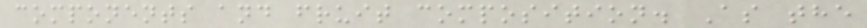components and fruit composition. As the
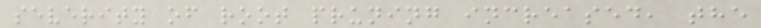severity of root pruning increased, the
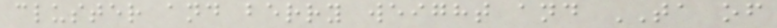cluster and berry weight and TA of
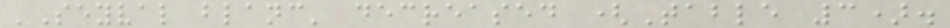'Seyval blanc' decreased (Table 3).
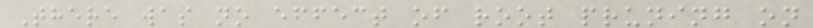There was no effect of root pruning on
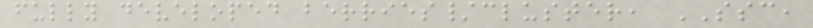fully developed berries/cluster, SSC,
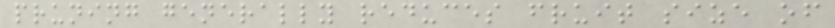pruning generally reduces fruit size of
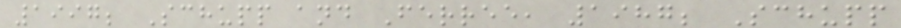1997; Schupp and Ferree, 1987; Schupp
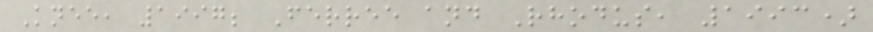Knee, 1997; Ferree and Rhodus, 1993)
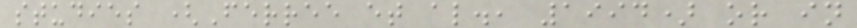studies (Ferree et al., 1994) or in
